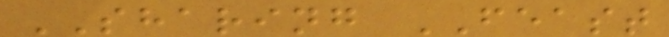SHARING FEAST
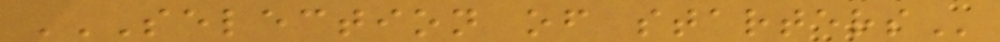SELECTION OF STARTERS
